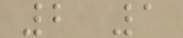2 1
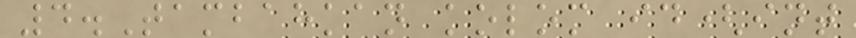4.Tambahkan kolom id(int
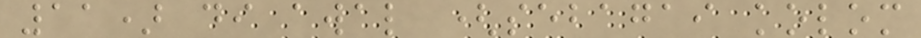11) di awal (sebagai kolom
